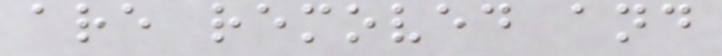are removed and
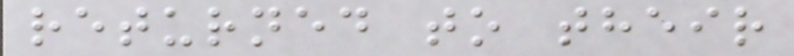returned to their
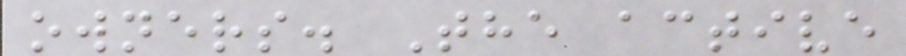owners. The active
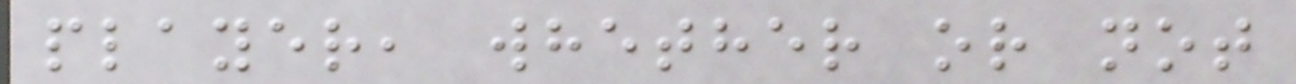player, whether or not
